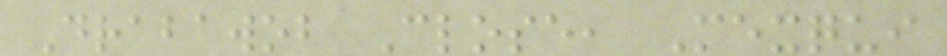Drabawob Close, Mexqui
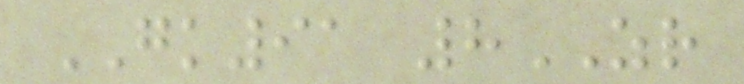GK91 8ZR
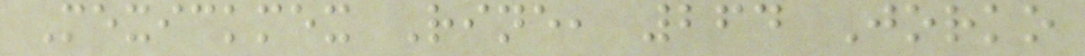Mexickmex Rine, 264 Jorko
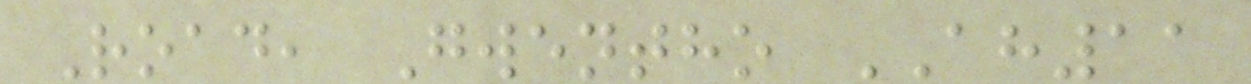Road, Gwentho AH11
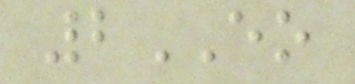2EO
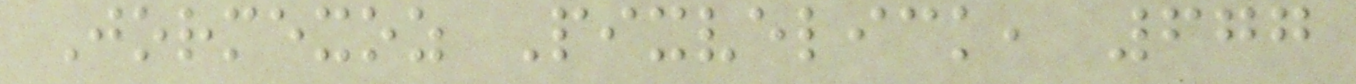Jormexoz Pixvelick, 677
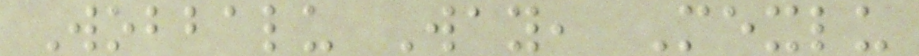Wobbalu Way, Mexlu
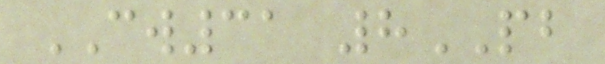CW31 8PB
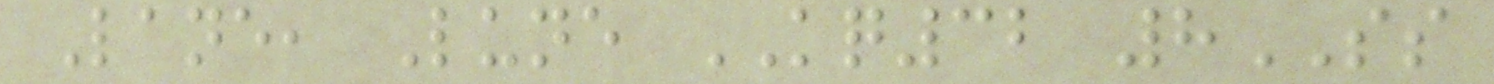Lane, Lune KQ32 8SS
